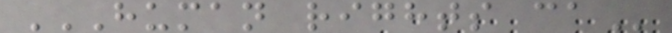HUMAN RIGHTS CA
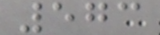573
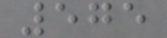575
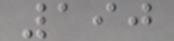190
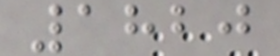1820
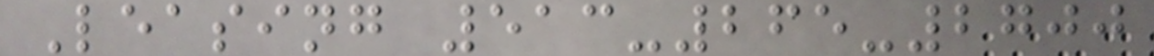Leasing 513-265-2700
